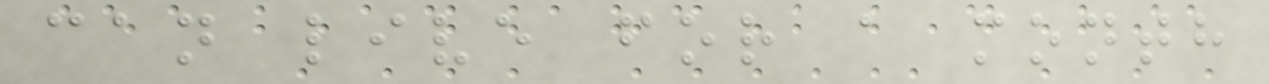can live for a month
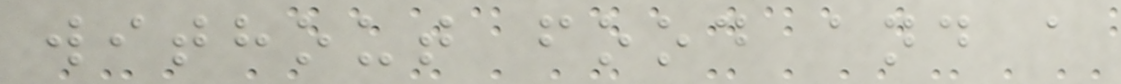without food and a
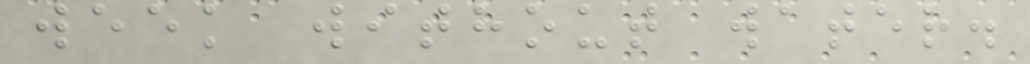week without water.
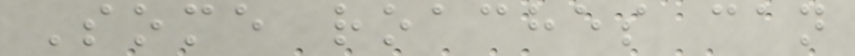Some roaches can
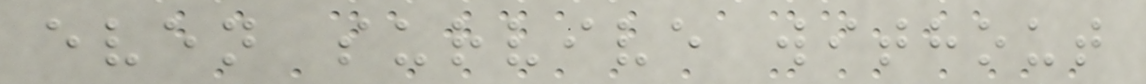even survive without
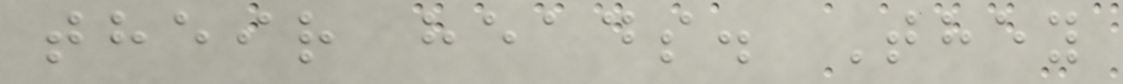their heads. They
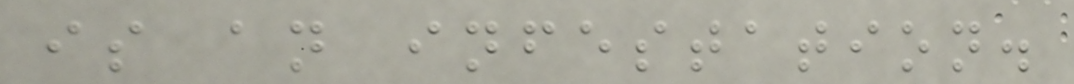is an infestation.
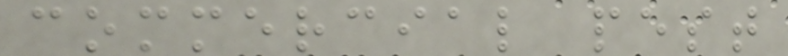commercial pest
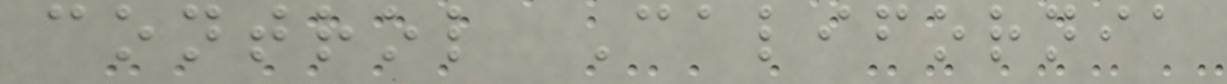control California
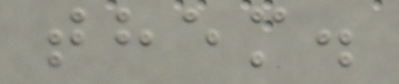them.
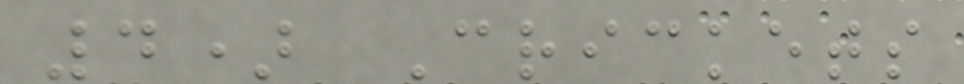4) Crickets
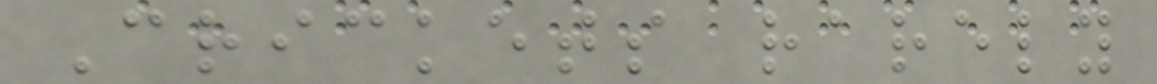Crickets rarely
